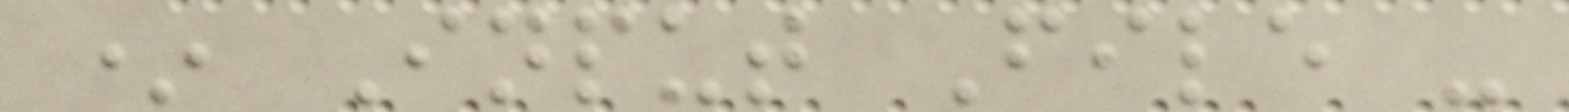* Input File -
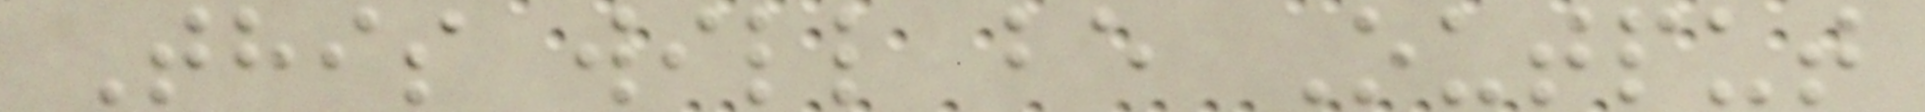This will be Output
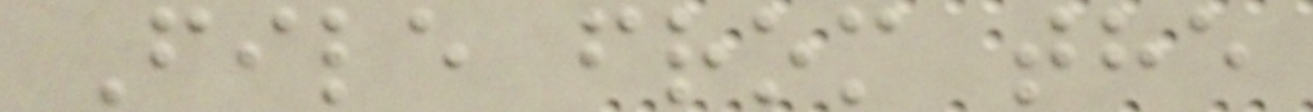File from the
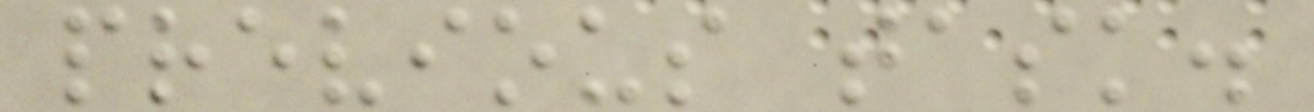previous task.
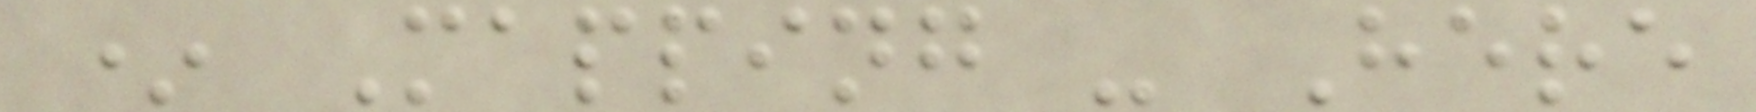* Mapping - Here
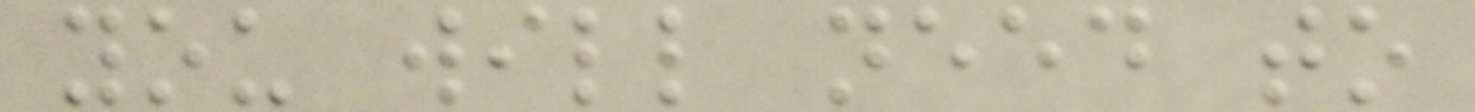you will need to
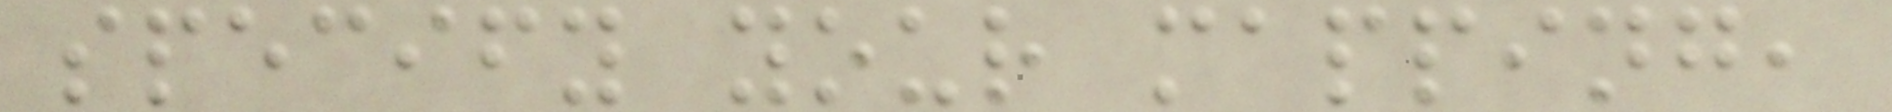specify your mapping,
